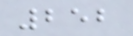252
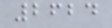2624
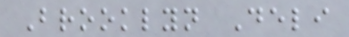Brooklyn Deli
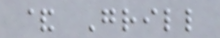& Grill
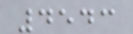4543
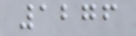1276
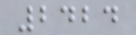2424
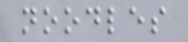noodles
